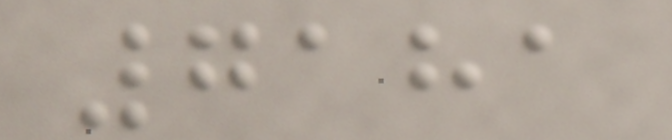7181
